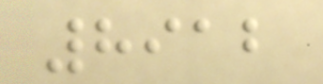8912
